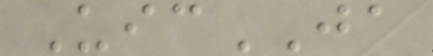UicJA
